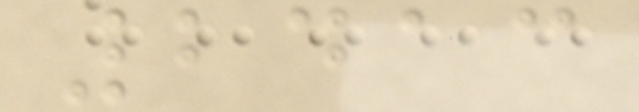2413
